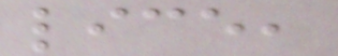lice,
